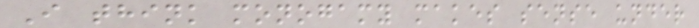I think monogamy makes sense under
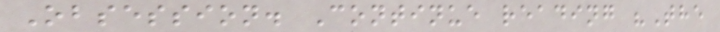Obsession. Continue reading "The
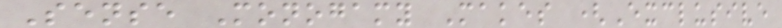Sense Monogamy Makes (Exclusive
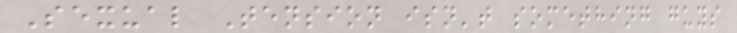Sexual Tension isn't something guys
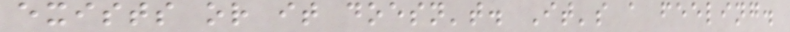exists or it doesn't. It's a feeling.
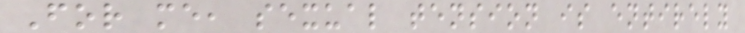For me, sexual tension is entirely
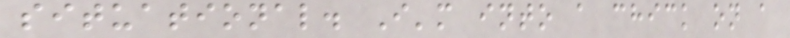situational. I'm into a chick on a
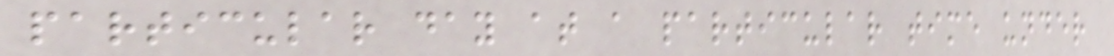particular day at a particular time under
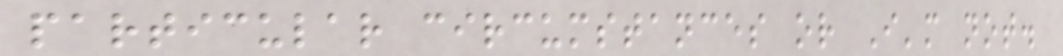particular circumstances or I'm not.
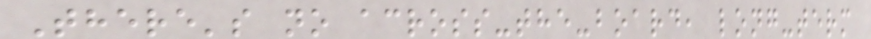There's no across-the-board, long-term
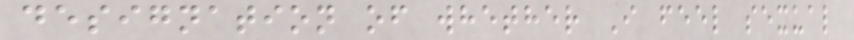designation of whether I feel sexual
